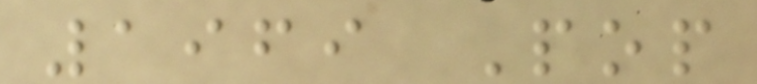1969 Pop
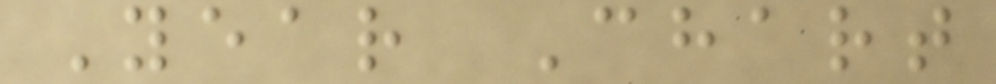Year Chart
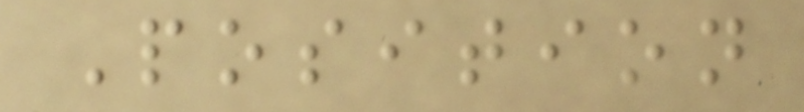Position
